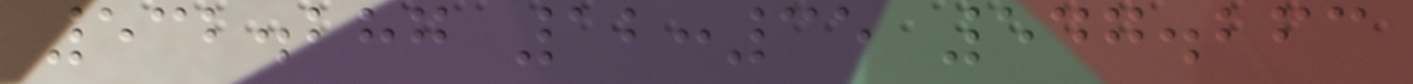532.287 12:35 547.263
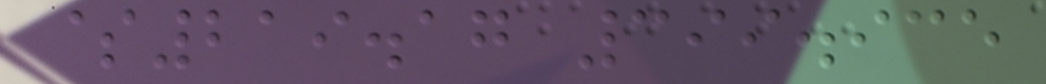$219.17 399.935
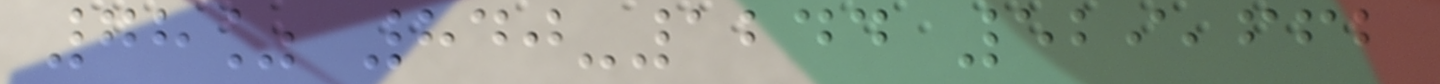78% 840-1244 529,662
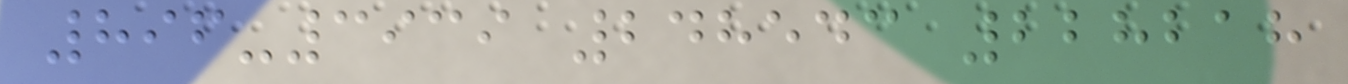896-3939 248543 228218
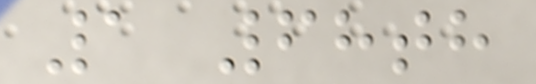1 68th
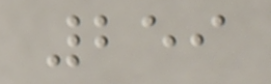259
